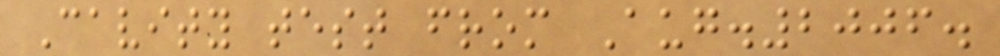Cavity test from Aug.2006.
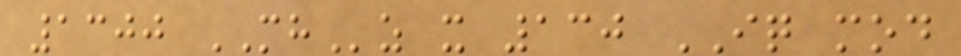1300 MHz x 130 IQ mod
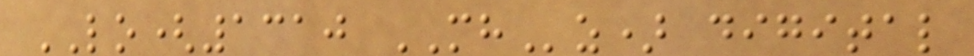LO(1310 MHz) digital
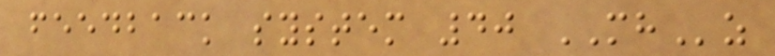feedback system 40 MHz
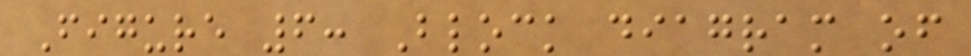Figure 6: Block diagram of
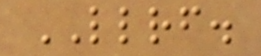LLRF.
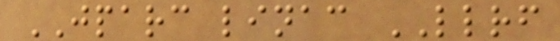JPARC linac LLRF
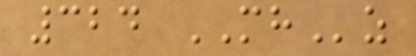324 MHz
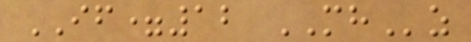IF=12 MHz
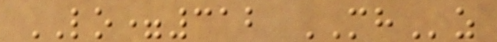LO=312 MHz
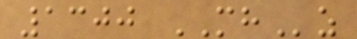1300 MHz
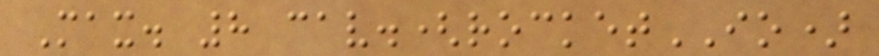Max. 8 cav.(rocketIO)
